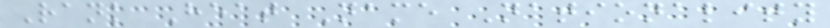Rank Heat Name Nationality
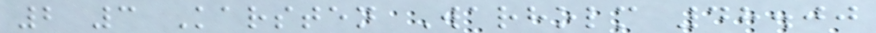2 3 Karsten Warholm 48.00
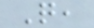Q,
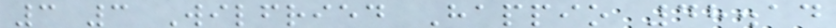3 3 Wilfried Happio 48.14
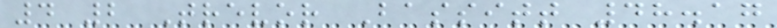4 2 Trevor Bassitt 48.17
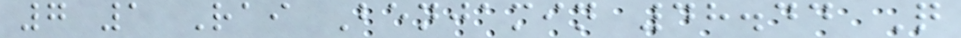7 1 Rai Benjamin 48.44 Q
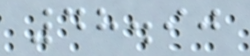48.90
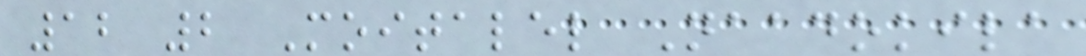12 2 Moitalel Naadokila
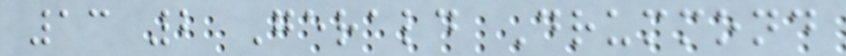13 2 Gerald Drummond
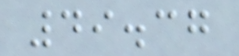49.37
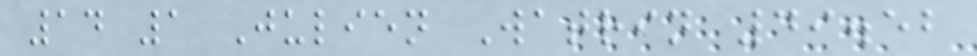14 1 Julien Watrin 49.52
